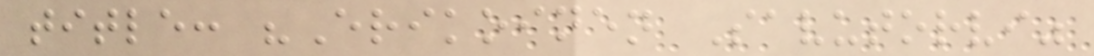title: "Erikoinen Savutorvi"
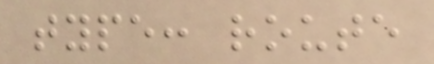type: route
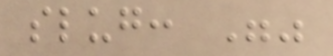slug: ""
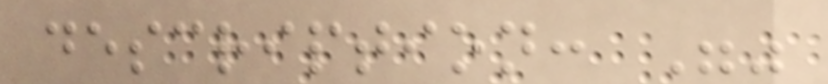description: ""
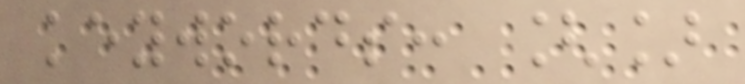keywords: []
